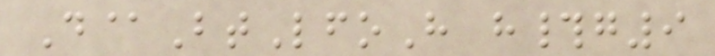D@BtLfoH h#g9
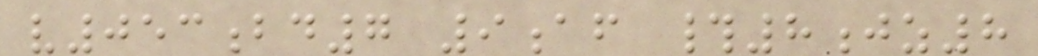v053bd7 9af #8jz8
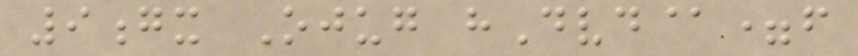9gx Ojug hDvd@=f
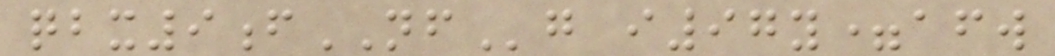qbx9fNFg i97y=afw
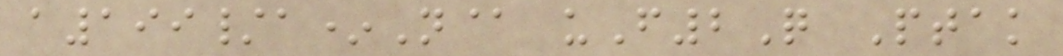a199/a*N@ uF2Q Ptak
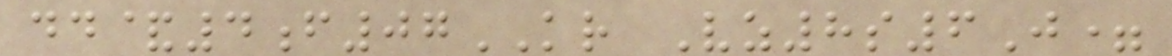dd&4f07KR Vz8s6J=
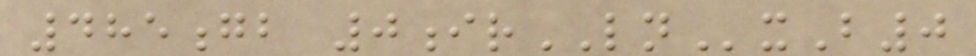485gb 0irLNxB0
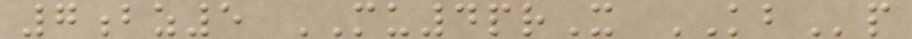7bz5 MU4prX KBp
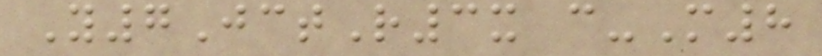Y7JctR3x c-M8
